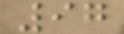97
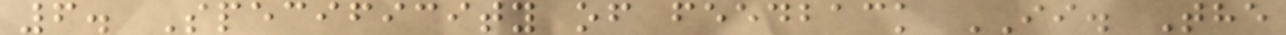6. Specificity of feedback II. The
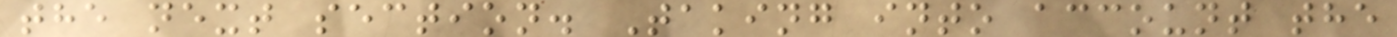the next section. Taking into account the
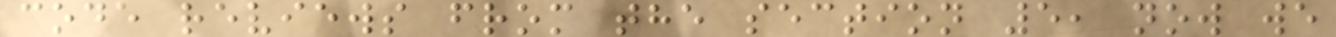code reviews from the section 5, now we
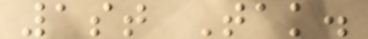1st Tak.
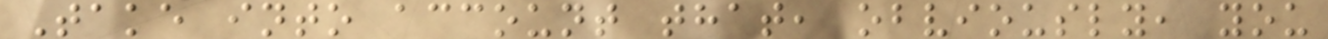Take into account that, obviously, you
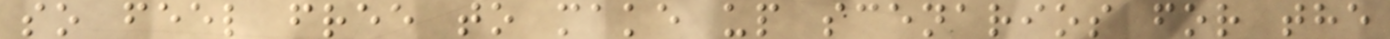so feel free to make up scenarios for the
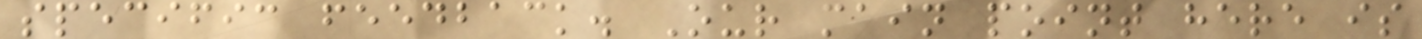specific feedback. Our main point here is
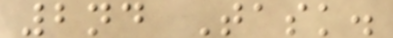2nd Task.
